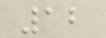12
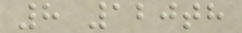8 120th
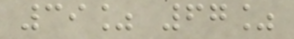39% 67%
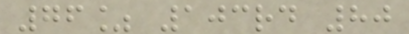76% 103rd 80
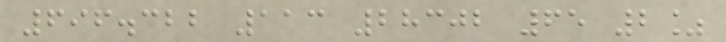696.322 113 28302 65 2%
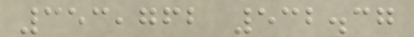353,762 532.37
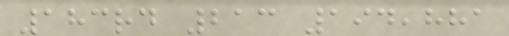183rd 213 194,881
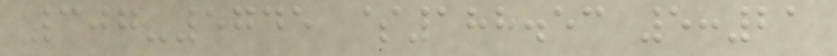307-5745 $188.53 5:21
